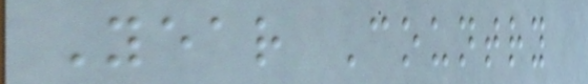Year Country
